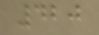420
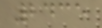2435
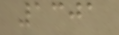1301
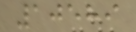10589
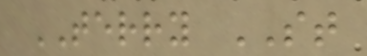TERRY ST
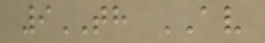9TH AV
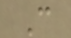C
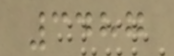3487
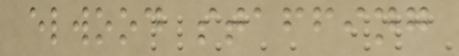elwood staffing
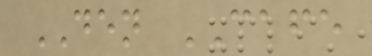DEN CAFE
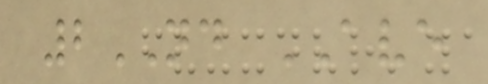2ND AVE
